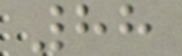88
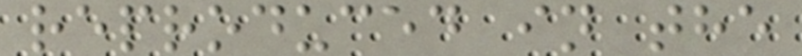reproduced in the
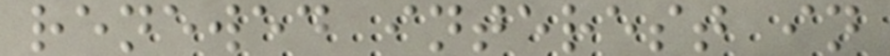renewed interest in
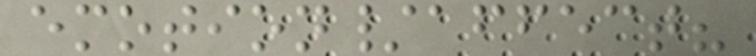emotion/affect?
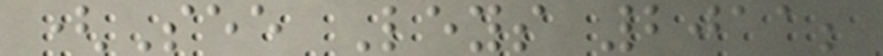(See Leys 2011;
